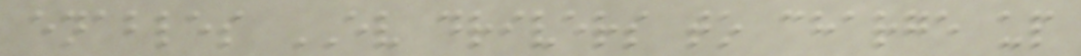enables EV drivers to charge up
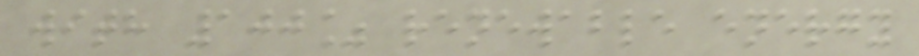with 100% renewable energy
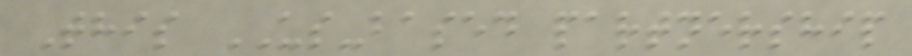This US-based partnership
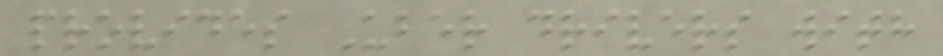provides Uber drivers with
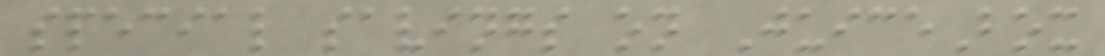special savings on JuiceBox
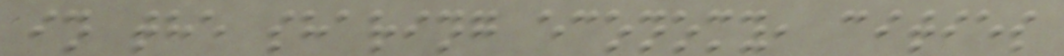in the sharing economy, cities
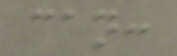can:
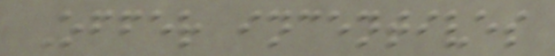Offer incentives
